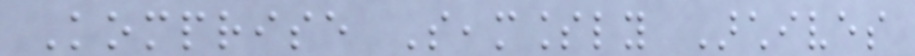Komprise Seamlessly Archives
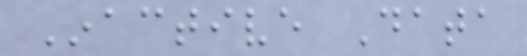Inactive Data
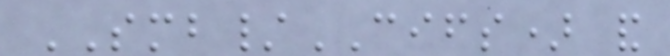SMB/CIFS) and
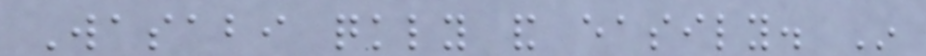Wasabi quickly and easily. In
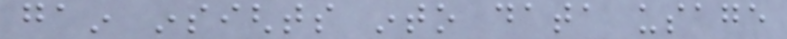gain insights into data usage
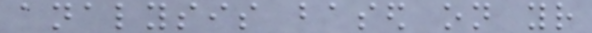analysis based on your
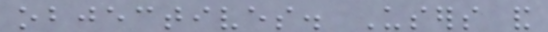objectives. Users and
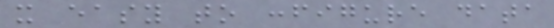it easy to configure data
